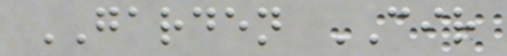GARDEN CIR
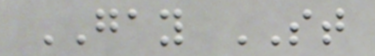GAY ST
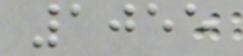1055
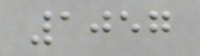1057
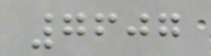7607
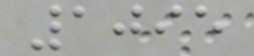1095
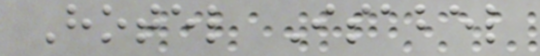Hotel Isabel
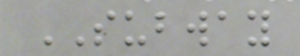SUBWAY
